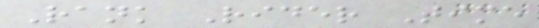Rank Rider Time
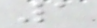1
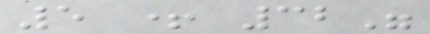5 + 32"
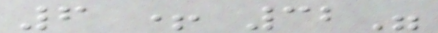6 + 32"
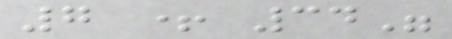7 + 34"
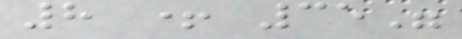8 + 35"
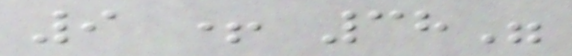9 + 38"
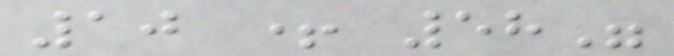10 + 58"
